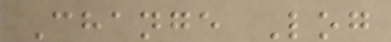Change Log
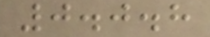0.0.8
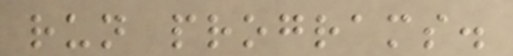run programs.
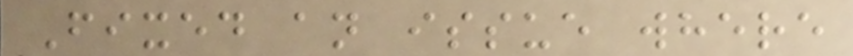Fixed an issue where
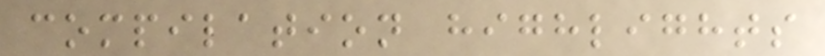compilation highlights
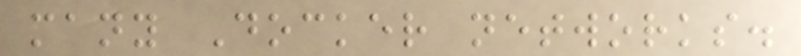many Docker networks.
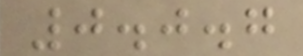0.0.7
